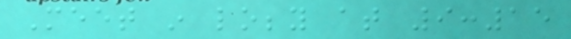Meet in lobby at 9:15
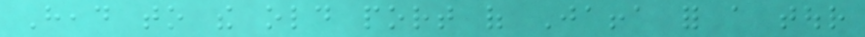Head to the old port of Jaffa for a tour
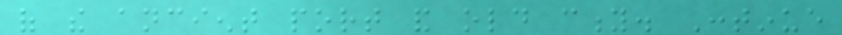of the ancient port and old city. Continue
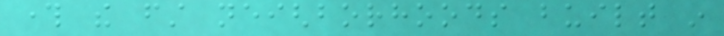through the first neighborhoods built in
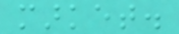market.
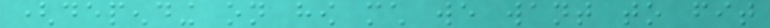(depending on how much we want to fit
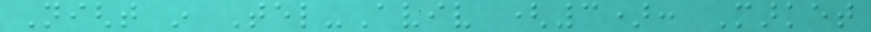Night in Tel-Aviv (3): Market
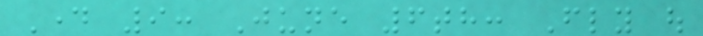Day 9: June 6th: Fly out
